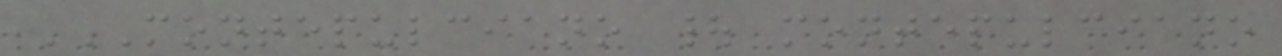MONTEPULCIANO | MONTEPULCIANO
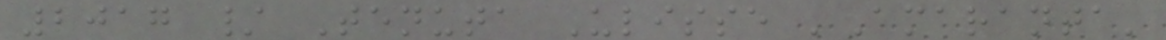2017 / Tenuta Ulisse 'Amaranta'
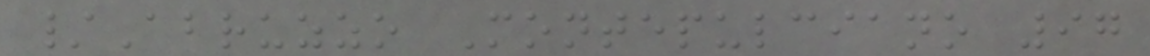/Abruzzo Montepulciano 97
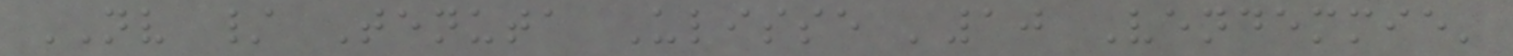NV / Tenuta Ulisse '10 Vendemmie'
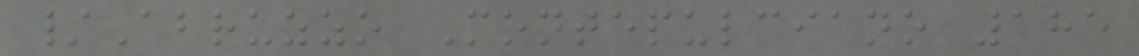/Abruzzo Montepulciano 185
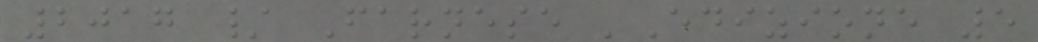2017 / Farnese 'Edizione 5
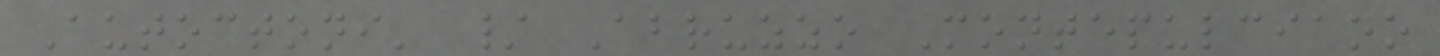Autoctoni' / Abruzzo Montepulciano
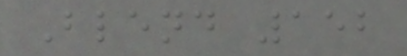Blend 152
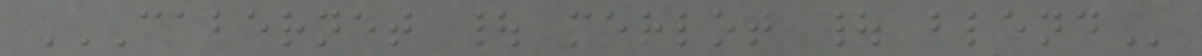CABERNET | MERLOT | BLEND
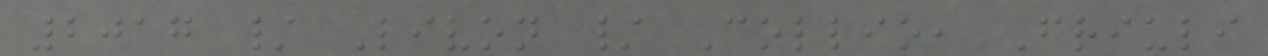2017 / Livon / Collio, Friuli
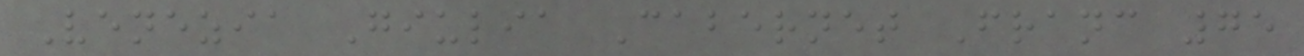Venezia Giulia Cabernet Franc 75
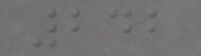242
